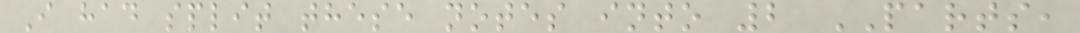I had split these notes into 2 PARTS,
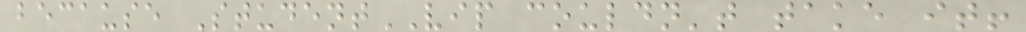because StudentVIP couldn't take it!
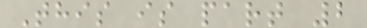This is part 2
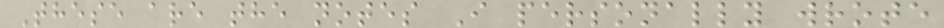These are the notes I personally wrote
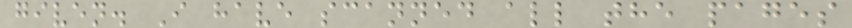given. I have scanned all the pages
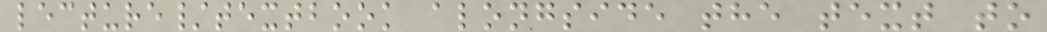lecture/textbook alongside the text to
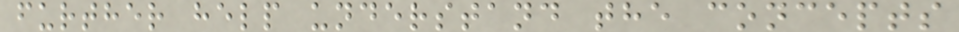further help understand the concepts
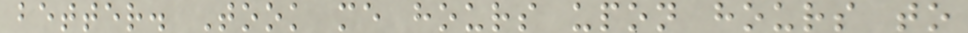better. Took me hours upon hours to
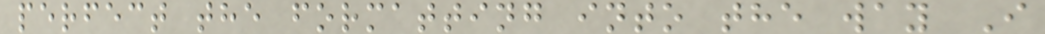perfect the formatting into the way I
